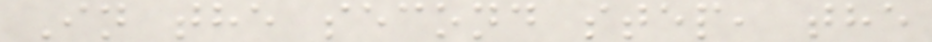In the second step, the
